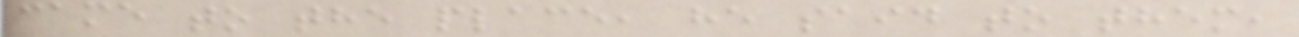came to the place, he said to them,
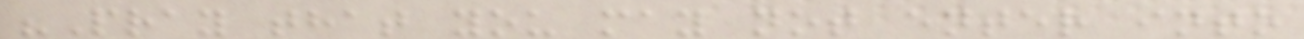"Pray that you may not enter into
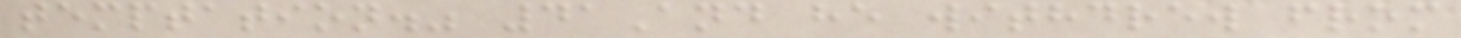temptation." 41And he withdrew from
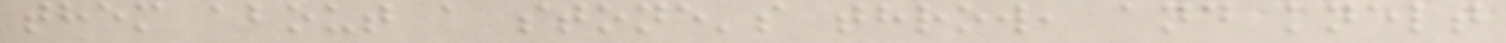them about a stone's throw, and knelt
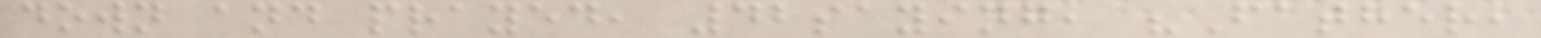down and prayed, 42saying, "Father,
